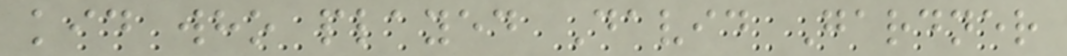kid who played David Gardner
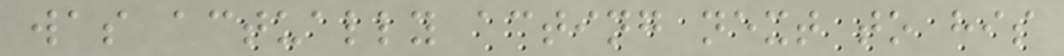was actually acting next to his
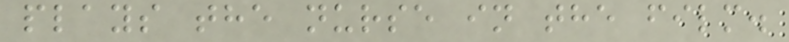plays the nurse in the film.
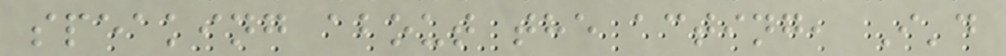speaking about the acting, I'd
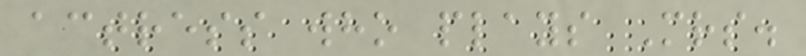actress who plays Mrs.
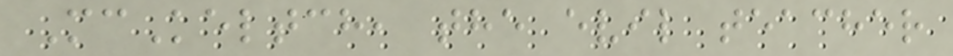McKeltch, the evil teacher
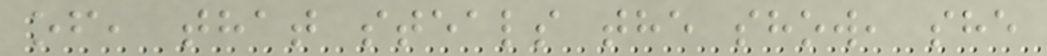of, that steals the show, she
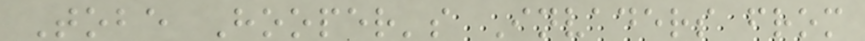Tobe Hooper's Invaders from
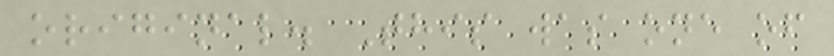original. This was one of
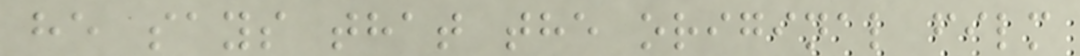he says that the original film
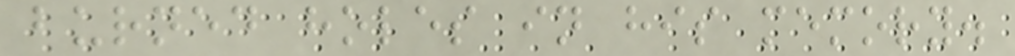burned holes in his memory.
